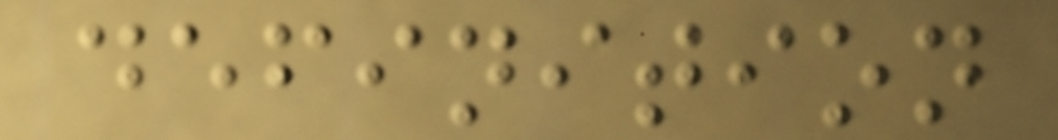definition
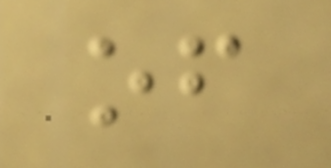of
